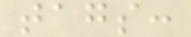tags:
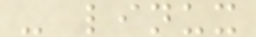- linux
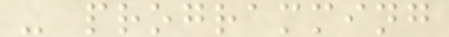- programming
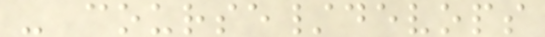- course/devops
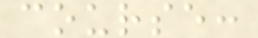course:
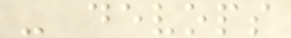- devops
